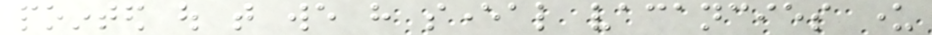pointed out that we have several vacancies under
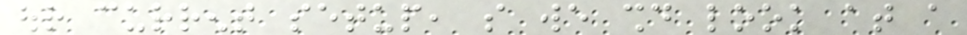our current setup, so we should look at a
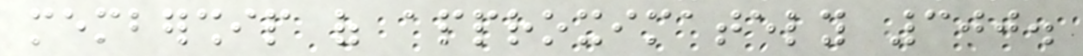membership of approximately 300.
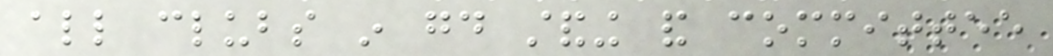all clubs in good standing and committee
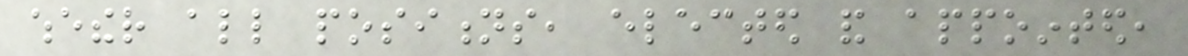whether all positions, elected and appointed,
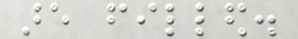are filled.
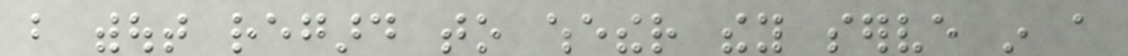but without regard to whether they serve in a
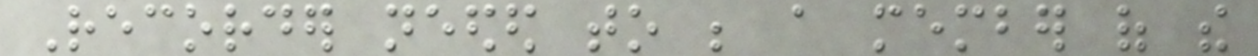Recorder needed to be a member of the
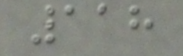118
